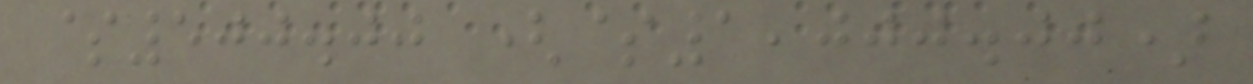$500.00 ($1,000.00)
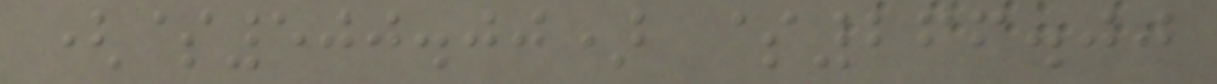($500.00) $266.00
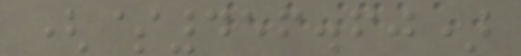($456.60)
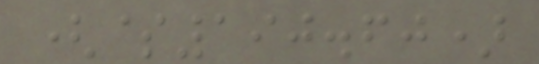($190.60)
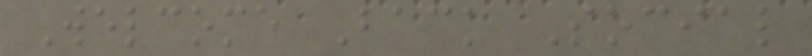Welcome Back Social
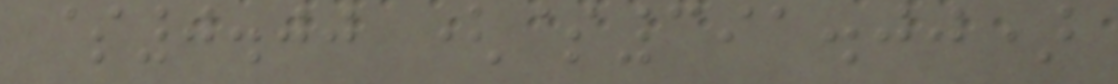$0.00 ($391.00)
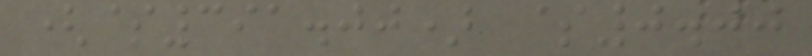($391.00) $0.00
